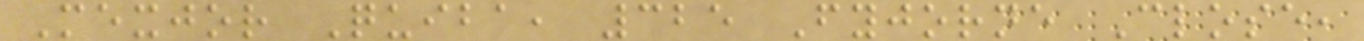Mexjor Quiba, 325 Fyjorne Close,
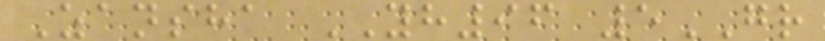Zansha YH96 5GR
